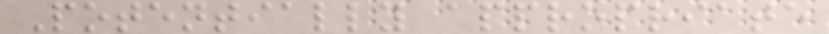Potentially appropriate
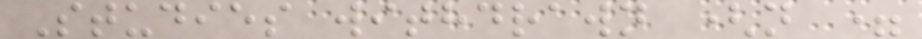Studies withdrawn (n =
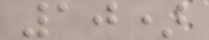10)
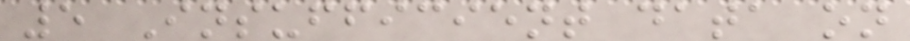5 Insufficient data on
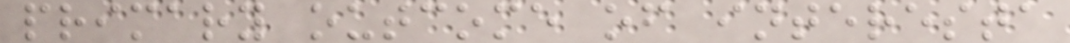primary outcome of interesta
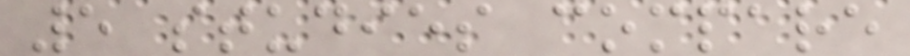5 studies compare
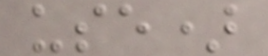use)
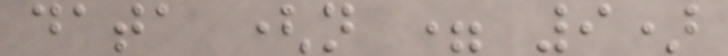data (n = 9)
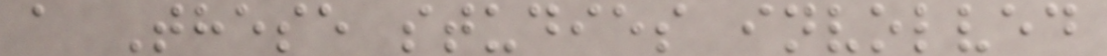a These studies involved
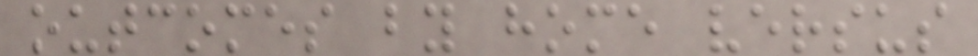outcomes by home versus
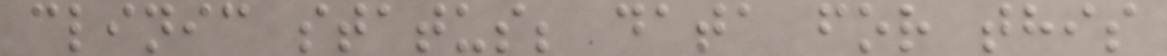clinic status; data for this
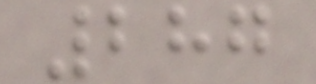287
